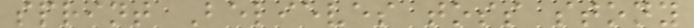sprint Believes toss stony
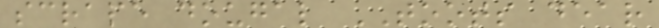scrape dougal TOOTS dear
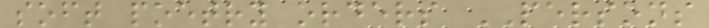soft poetry orders PERSONS
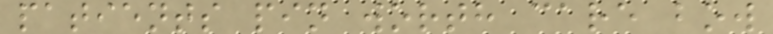patients pin worth care bow
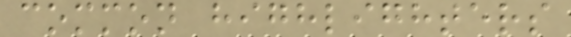common highlighters
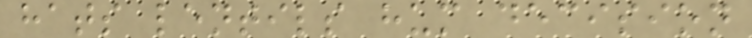hats lentils hum decision
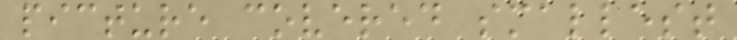picture covered smallest
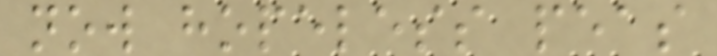now hopeless peas
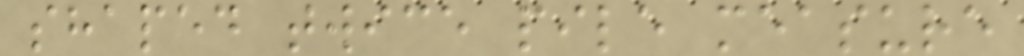shaped twice pile measure
